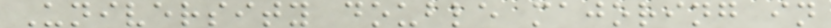University double majoring in
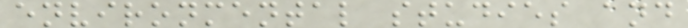environmental studies and
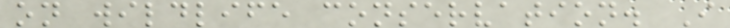on wildlife conservation. I
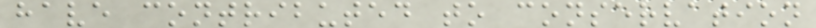have contributed to conservation
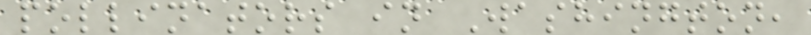pollinators in Washington,
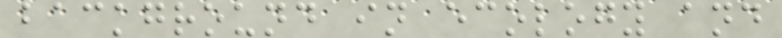background in ecology and
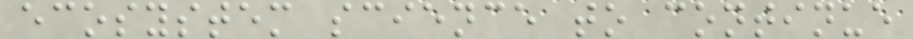ecosystem science to continue
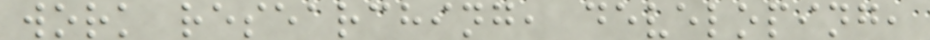work researching, developing,
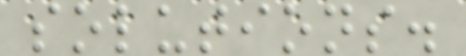solutions.
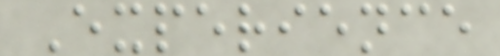Experience
